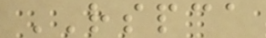RSPCA
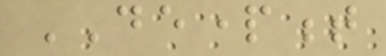DEPARTMENT
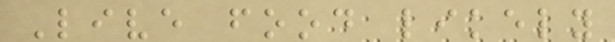Live food likely
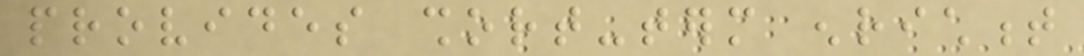provides short-term enrichment
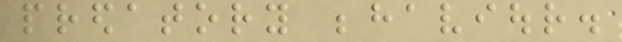predatory behaviour.
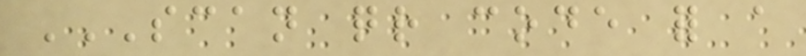SCAN QR CODE FOR A
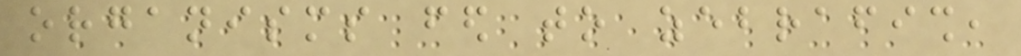organisms fed to zebrafish,
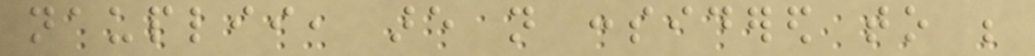nauplii, are not considered to be
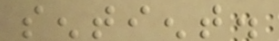sentient.
